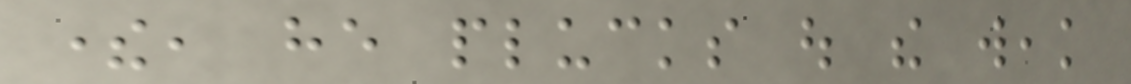there, he plucks out the weak
